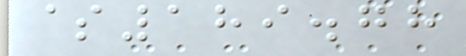$189.78
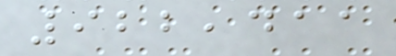922,411
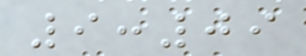9:09
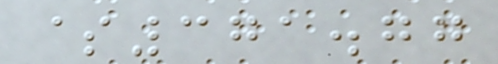$371.77
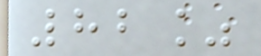82%
